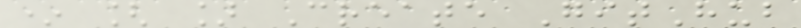* [ ] Create GitHub
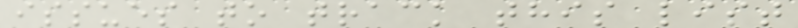issues to track this list
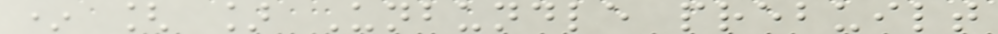* [ ] Unbundle prebuilt
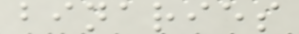binaries
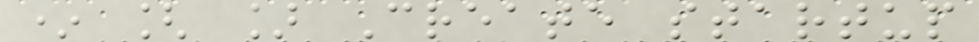* [ ] Create startup
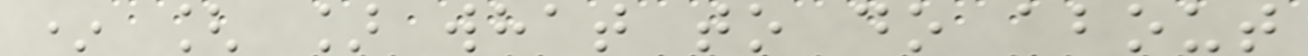* [ ] what to do about
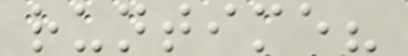runtime?
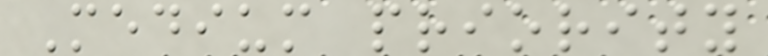Medium priority
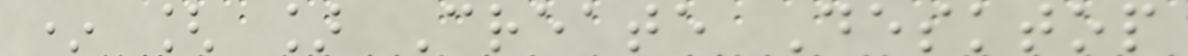* [ ] Create Desktop
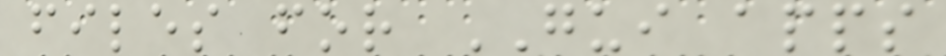files for GUI apps
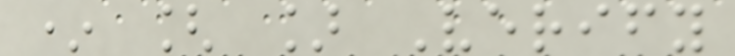* [ ] Verify
